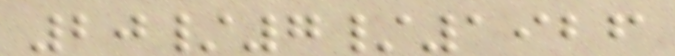20/7/1926
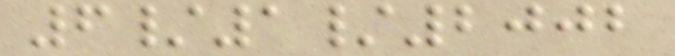6/1/2002
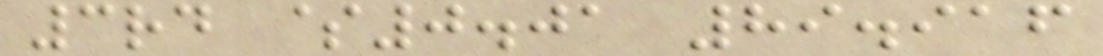3rd $0.01 89.916
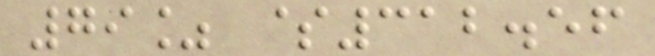79% $312.56
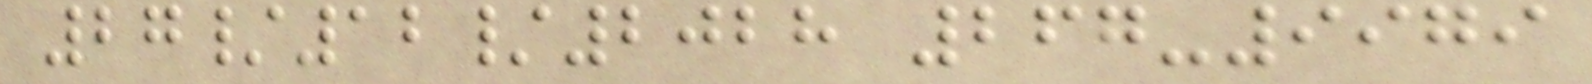27/12/2028 267-9979
